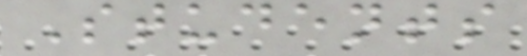Students
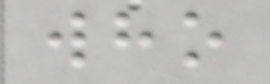who
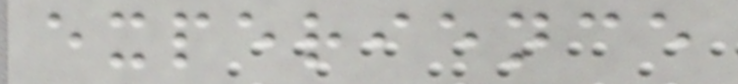experience
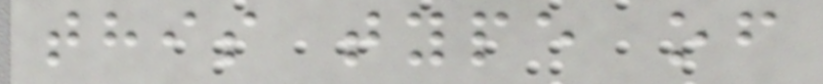this type of
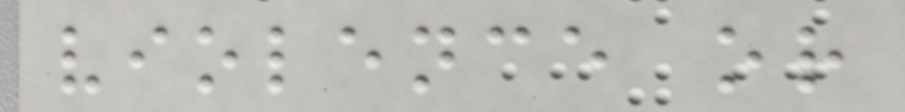violence or
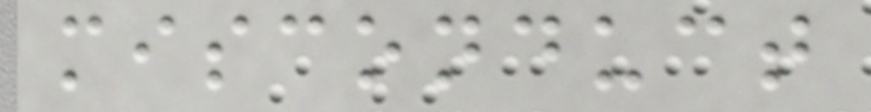misconduct
